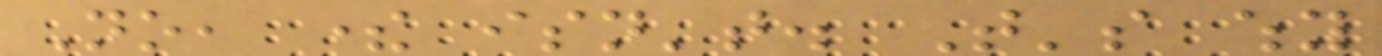No, there isn't. That's why
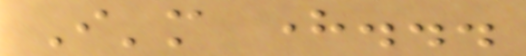I'm here...
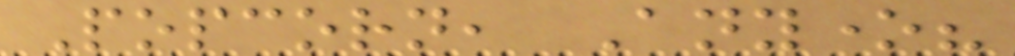Popcorn, Anyone?
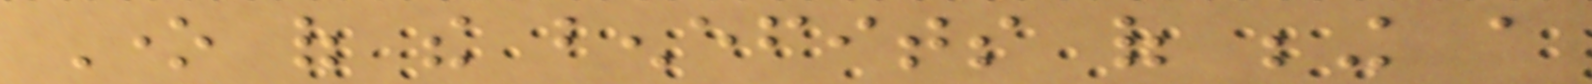One of the benefits of being a
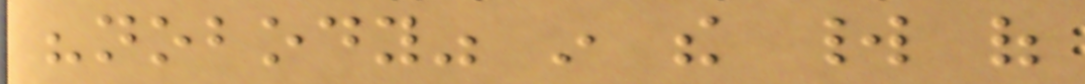"nobody" in the world of
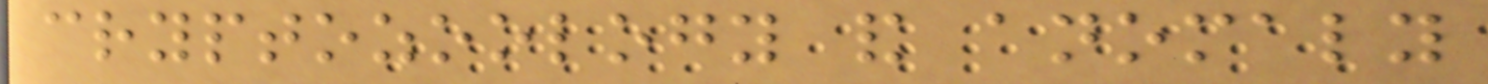cryptozoology and anomaly
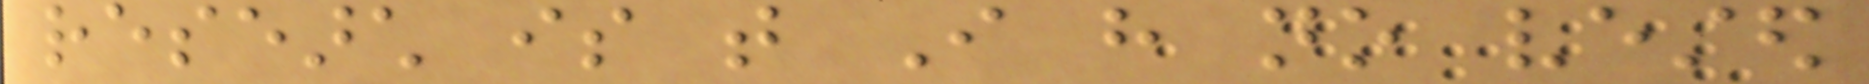research is that I have no vested
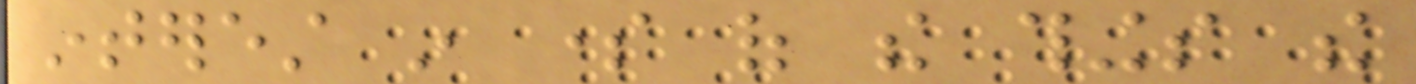interest in some of the things the
